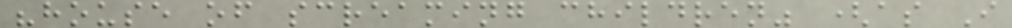"house of screaming children" (as I
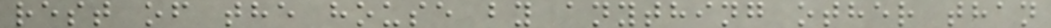rest of the house by anything other than
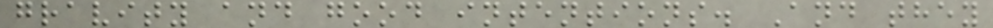gravity and good intentions. And they
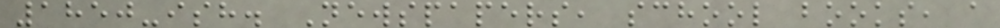1850-ish. Newspapers, school books, a
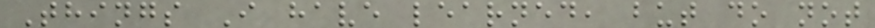Things I have learned, but do not
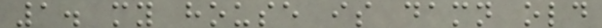1. my house is damn old
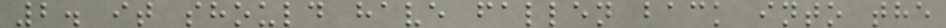2. it should have fallen back into the
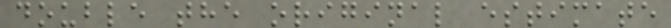double the original estimate
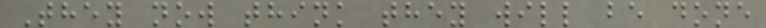They now think they will be done
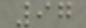97
